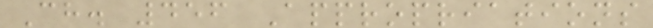Ch. 456 Appropriations
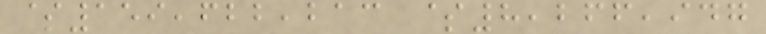$159,622,213 $8,266,947
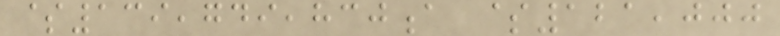$139,749,830a $121,000
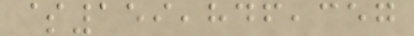$159,846,357
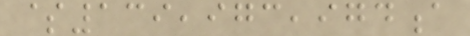$139,973,974a
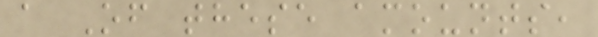a Of these amounts,
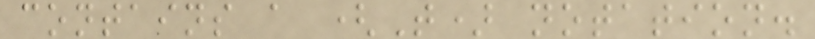contains a (T) notation.
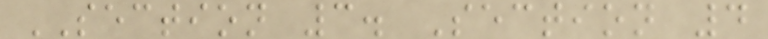SECTION 3. Section 4
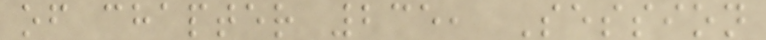of chapter 235, Session
